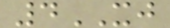4XJ
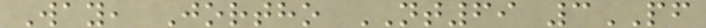Way, Jortho NT69 3PF
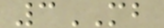3MB
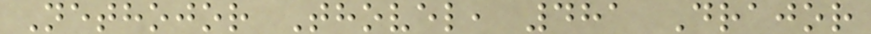Nethojor Thovel, 481 Drajor
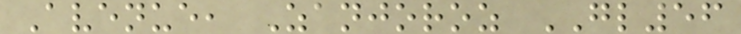Avenue, Zanjoroz GL56
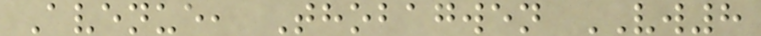Avenue, Thobagwen VW8
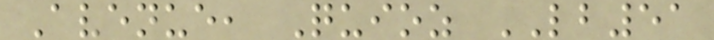Avenue, Quioz LB51
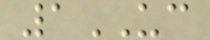1UC
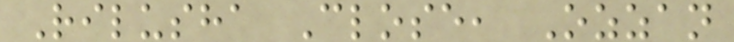Rilusha Close, Ozzan
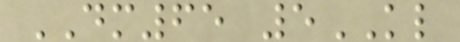DM65 5KL
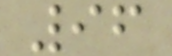96
